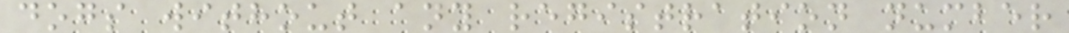dogs without any registration number
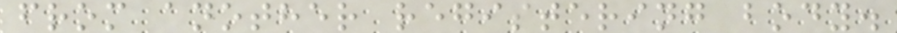from another registering body.
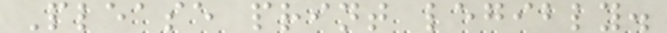Please print legibly.
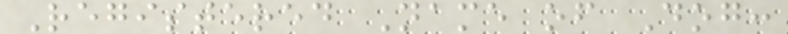Registered Name of Dog:
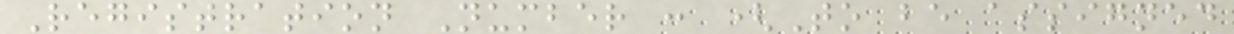Registration Number : (To be assigned
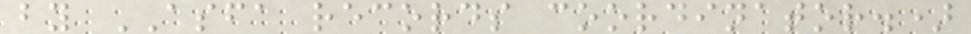by ASFA records coordinator.)
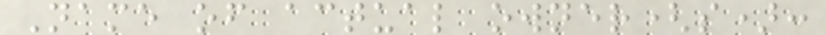Name of actual owner(s):
